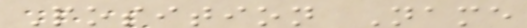Position Name
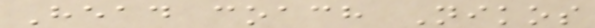Head coach Nikos
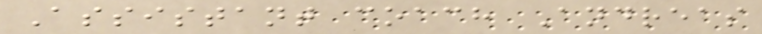Assistant coach Andreas
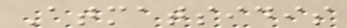Atmatsidis
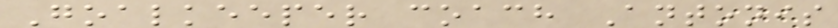Goalkeeper coach Antonis
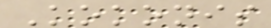Kokonis
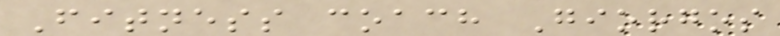Fitness coach Giorgos
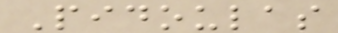Pidoulas
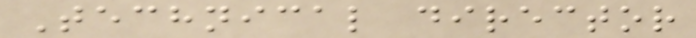Technical director
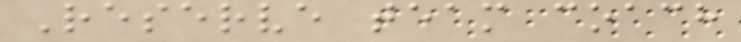Reserve team coach
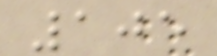105
